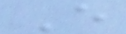E
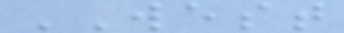WEST
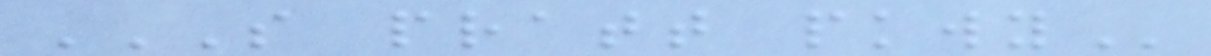S PRATT PKWY
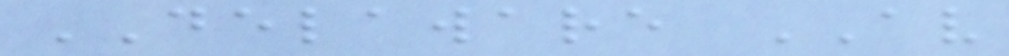DELAWARE AV
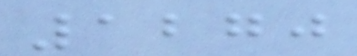1270
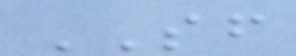SF
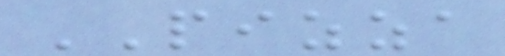PIZZA
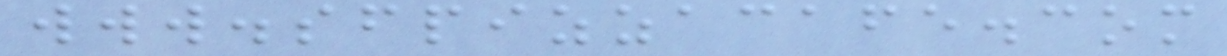www.sfpizzacafe.com
